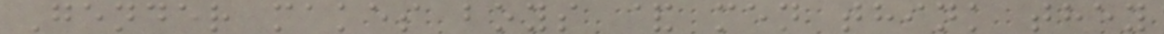Gender makes boys & men think they
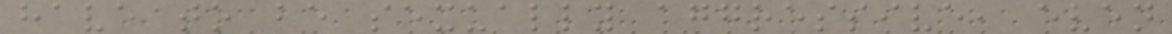have to be sexually aggressive, even
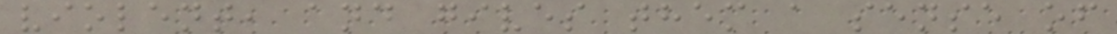violent, and gives them a sense of
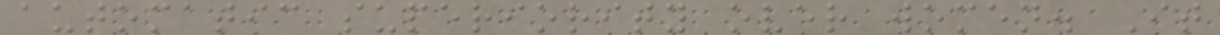automatic superiority over women. It
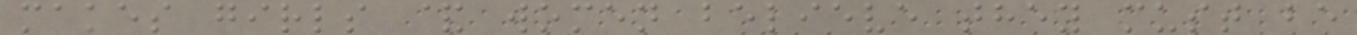makes girls & women believe they must be
